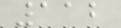112
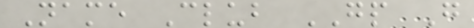Name Club GP G
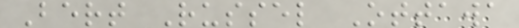Bert Russel Ottawa
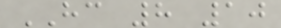HC 8 10
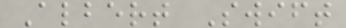Albert Swift
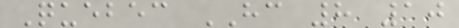Quebec HC 8 10
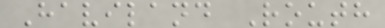Haviland Routh
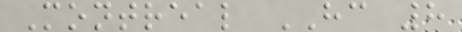Montreal HC 8
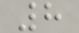8
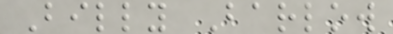Billy Barlow
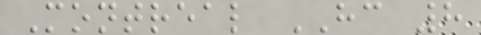Montreal HC 8
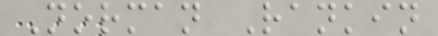Norman Rankin
